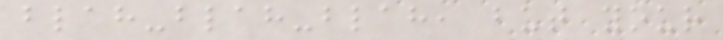blah-blah-blah, but your
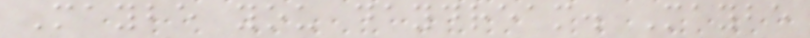Maybe you daydream. Maybe
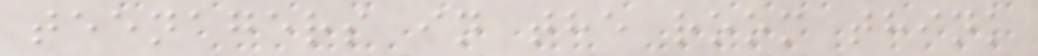teenagers in the room think
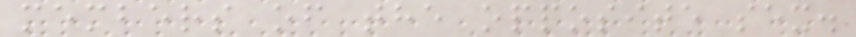members of the opposite sex.
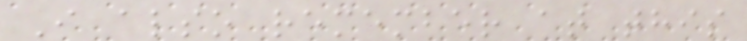I also remember at this
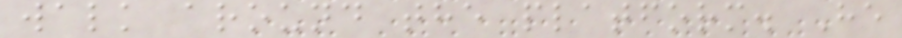walk around the platform. He
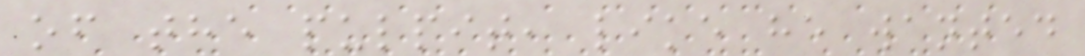of the pulpit, like he wanted
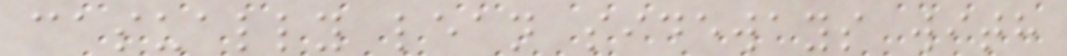casually lean sideways with
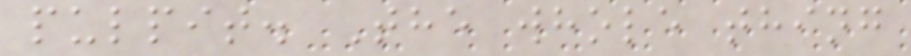pulpit. The whole thing
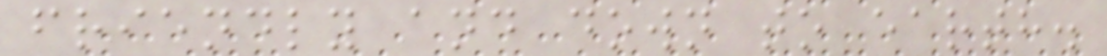friendly and down to earth.
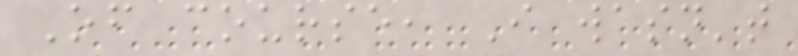Of course, I wasn't
